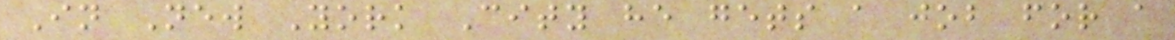In New York City he gets a job for a
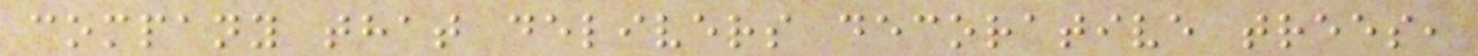company that delivers decorative trees,
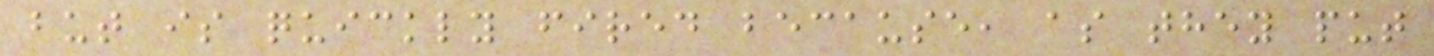but is quickly fired because, as they put
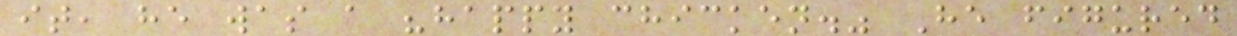it, he was a "happy chicken." He figured
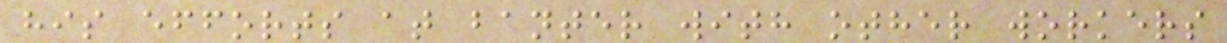his efforts at banter with other workers
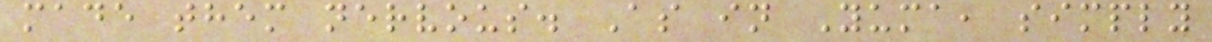made them nervous. As in Yuma, simply
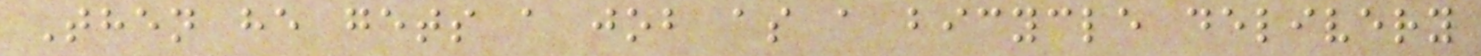Then he gets a job as a bicycle delivery
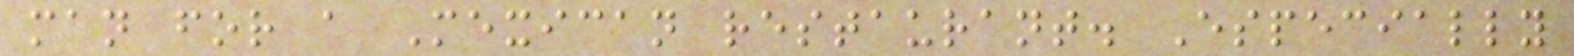man for a Mexican restaurant. Especially
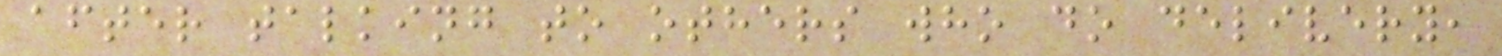after talking to others who do delivery,
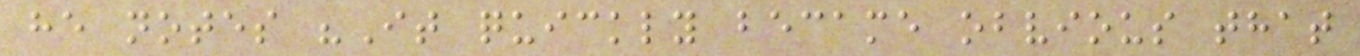he notes "It quickly became obvious that
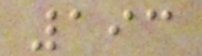193
